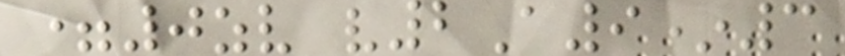=0zv v2A9*3
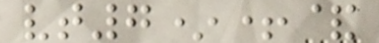vt7*+&
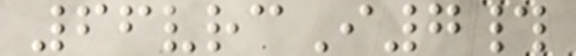66vrcI7#
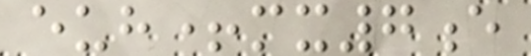euh+mx7e
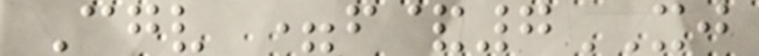Cgv =f&7XJ
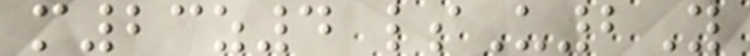m23z4 lsU2Y
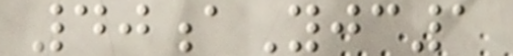40aYjc1
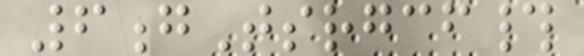6gTsrgcf#
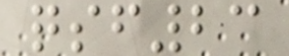qsf23
